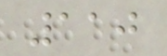110
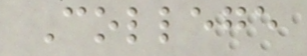College
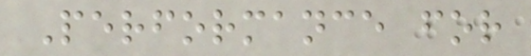Performance for
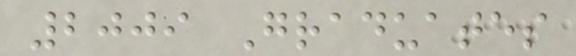2009 Graduates
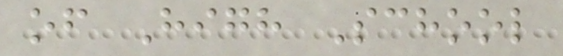of High School
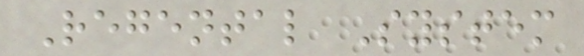Regental System
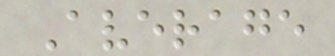Average
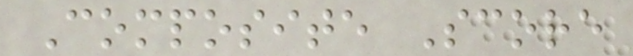Composite Score
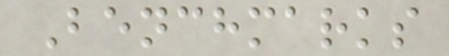Benchmarks
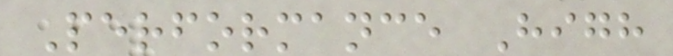Performance High
